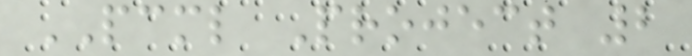PCML Project 2
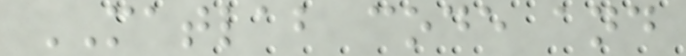MATLAB code and
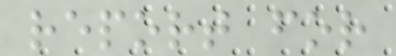report for
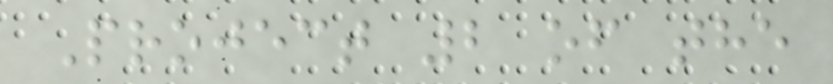Project 2 of the
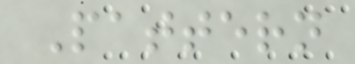Pattern
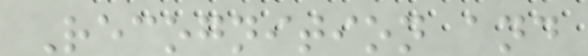Recognition and
